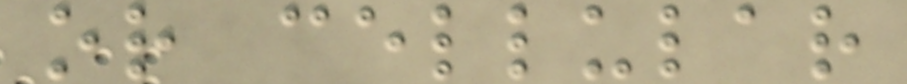or cellular
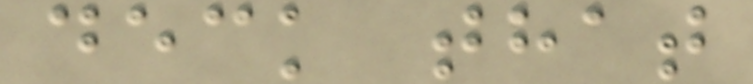deck that
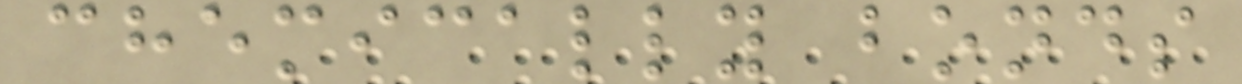chemically bonds
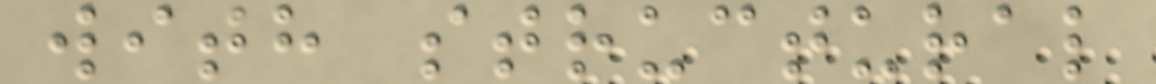with structural
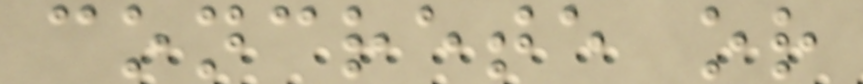concrete or
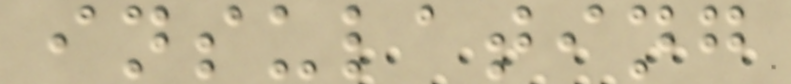insulating
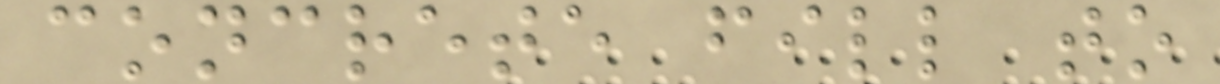concrete fill to
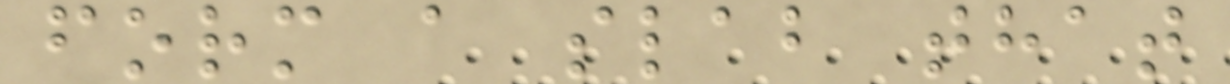form a slab that
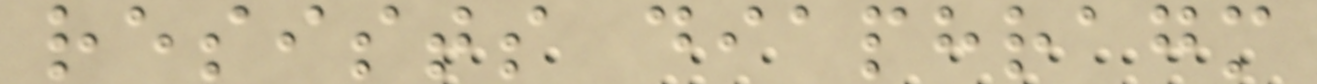resists diaphragm
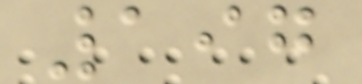197
